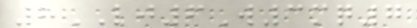8LJ6W3mq7
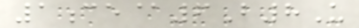1ce@6B8U
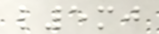l5mj
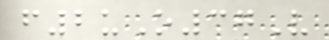f2uO37V
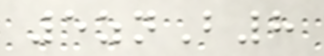5znB8
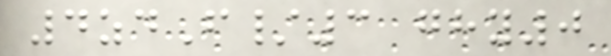4zdF/3 ghy0
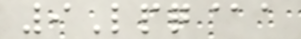9Lpq@a
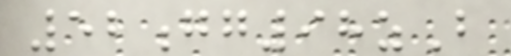52gg98zB
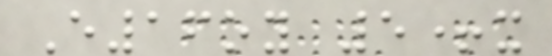E16oy 5+x
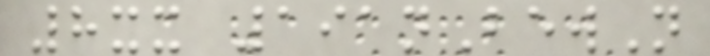8xx 191nBewN
